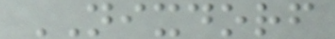NIXDORF
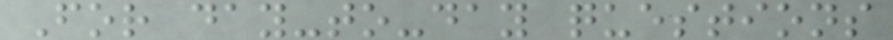For day-to-day questions
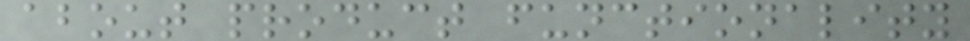about product functionality
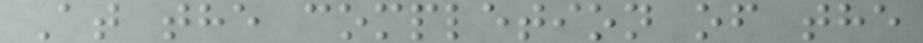At the completion of the
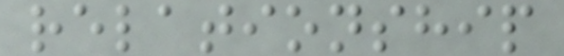relationship
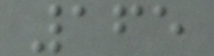165
